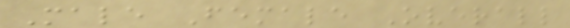Male Female Overall
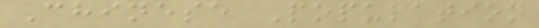Chinese Population
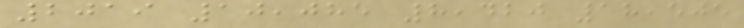2019 10,085 8,420 18,505
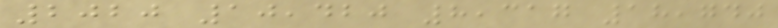2020 10,420 8,317 18,740
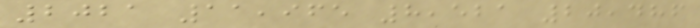2021 11,965 8,521 20,486
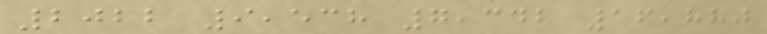2022 9,538 7,342 16,880
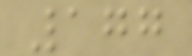177
